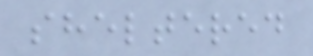sheltered
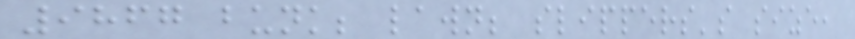9867 bunk; lawn; slippers's size,
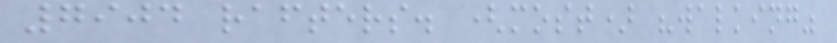7904 rafters. (most) "walking"
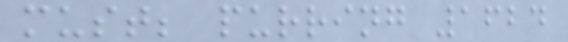must; purring 1624
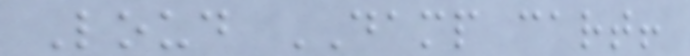Loud DAMP cart!
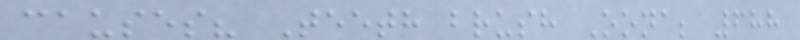causes? Teeth brush Oona; 688
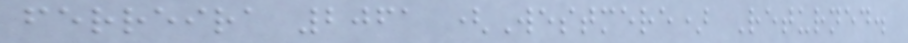ferreira 2061 (Westmere) Returned.
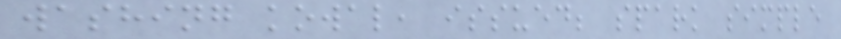washing kowal, issued; spark simple
